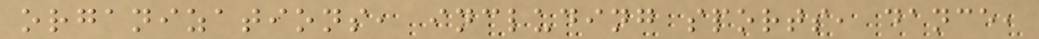organizations, including sports, dance,
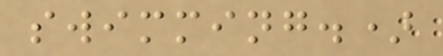swimming.)
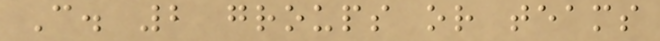C. 2 groups or teams
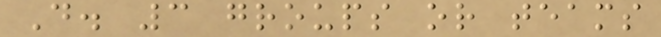D. 3 groups or teams
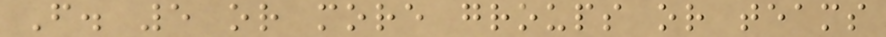F. 5 or more groups or teams
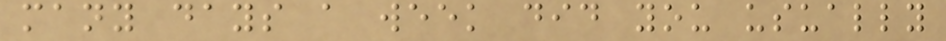many days a week did you usually
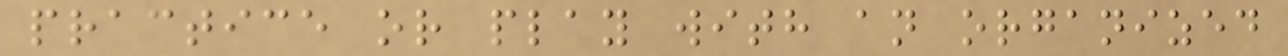practice or play with an organized
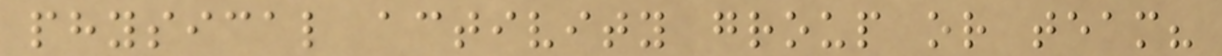physical activity group or team?
